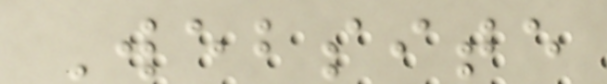Website
